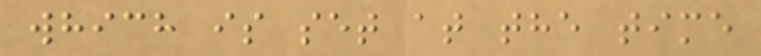which is set at the time
